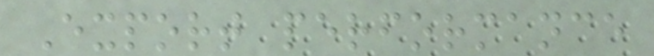Export performance
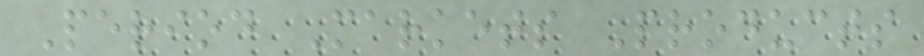Period Markets Products
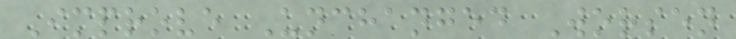Improve Unchanged Worsen
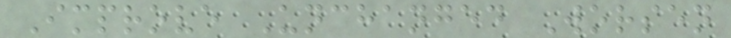Improve Unchanged Worsen
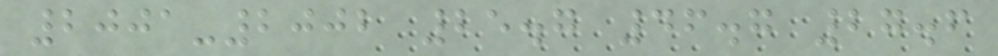2001-2002 25.7 46.7 27.6
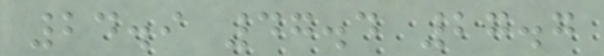24.9 47.4 27.7
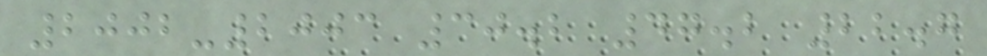2002-2003 30.2 47.2 22.7
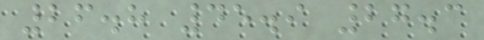26.8 45.9 27.3
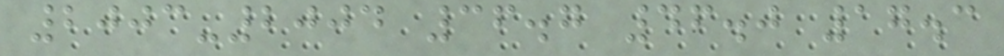2003-2004 36.7 46.0 17.3
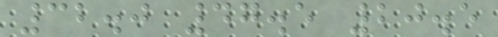32.0 47.5 20.5
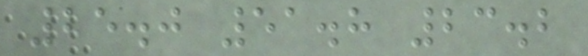25.0 51.8 23.2
